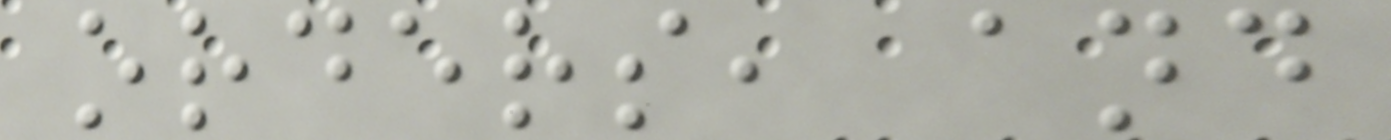orders, and
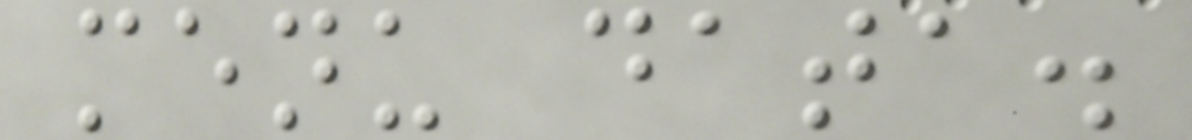menu data.
